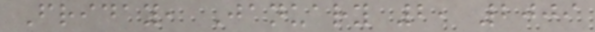Friday, January 2, 2009
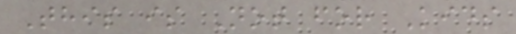This is Not for Kids
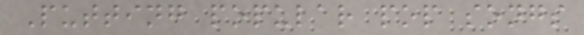Putting popular pop songs
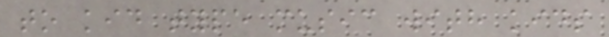to kid type music with kids
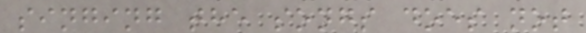singing the songs does not
